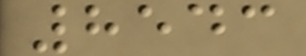8543
